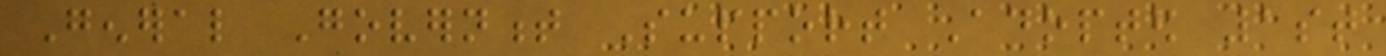General Government Support Adopted 1st
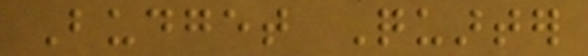Budget Quarter
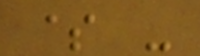$ -
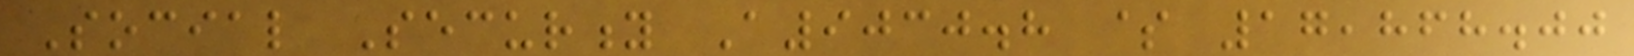Social Security A9030.8 $ 17,868.00
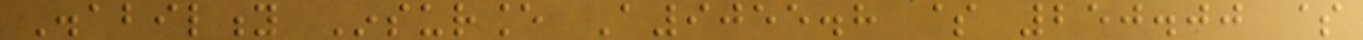Disability Insurance A9055.8 $ 250.00 $
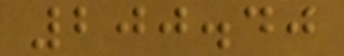200.40
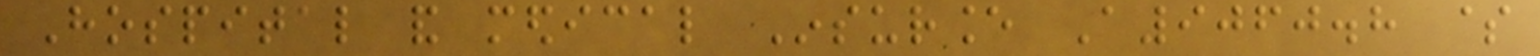Hospital and medical Insurance A9060.8 $
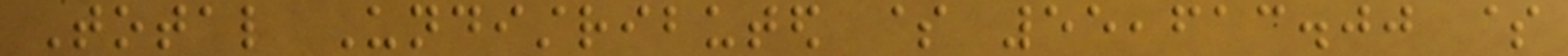Total Undistributed $ 55,613.00 $
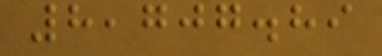8,707.89
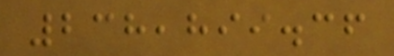238,899.36
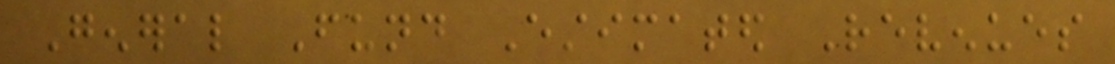General Fund Estimated Revenues
